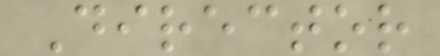Director
